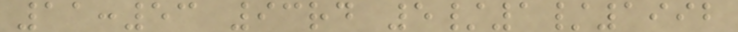11:53 93rd 5/1/1992
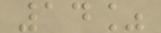14%
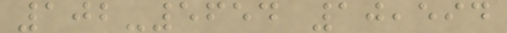102-5654 10,594
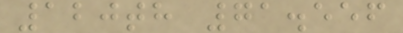120th 71.556
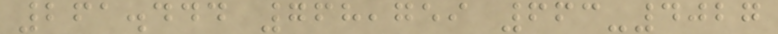261.444 768,759 663-4027
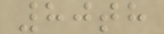80th
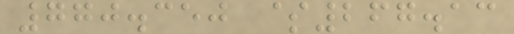770.350 $267.13
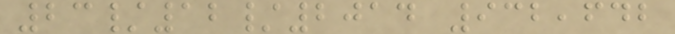23/12/2014 932,642
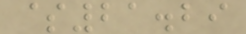$21.29
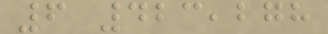6 423,278
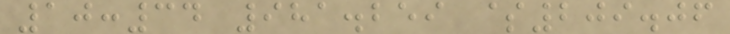10:34 981.259 $209.06
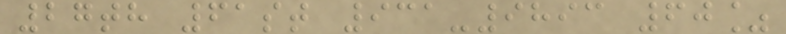27th 61st 931-9893 60%
